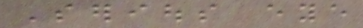Serious eye
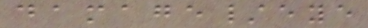damage/eye
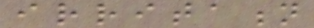irritation
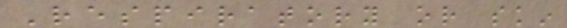Respiratory or skin
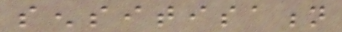sensitisation
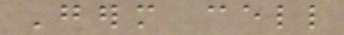Germ cell
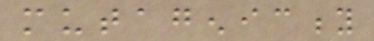mutagenicity
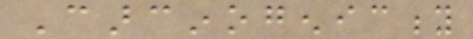Carcinogenicity
